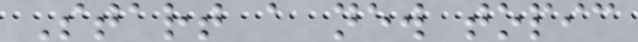Start a new topic
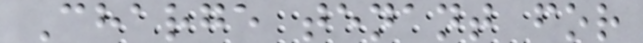Charge tenant for
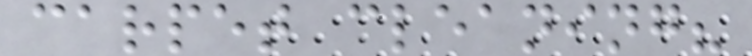carpet cleaning?
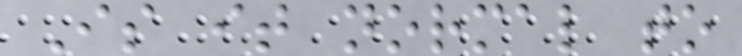Is it normal to
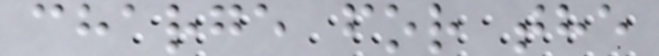charge for the
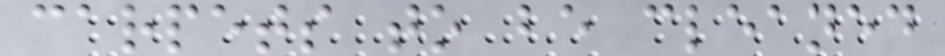carpets to be cleaned
